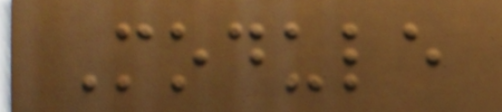Module
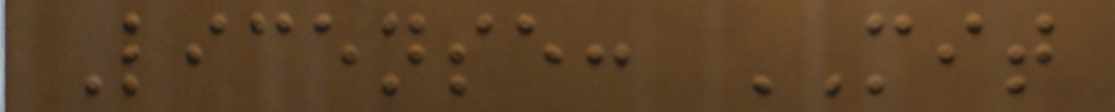License: MIT
